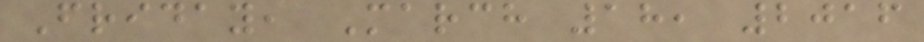Friday, March 18, 2016
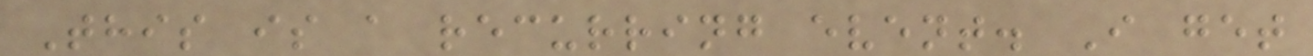This is a recurring event. I get
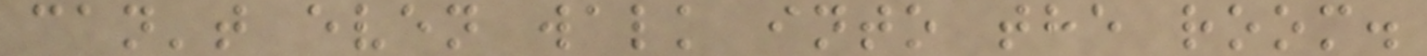can't even walk into the room.
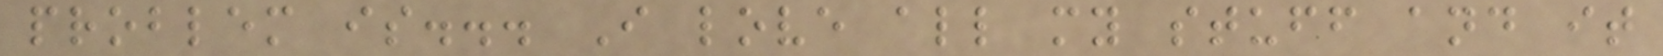problem is... I love all my stuff and it
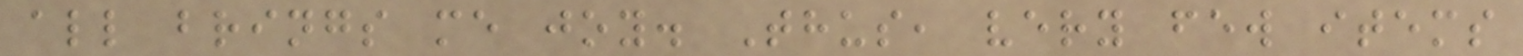all brings me joy. Thus, very few items
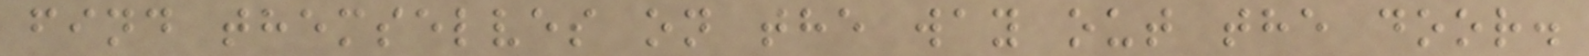find themselves on the way out the door.
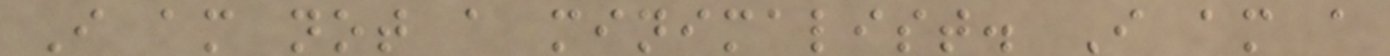I am not a minimalist. I am a
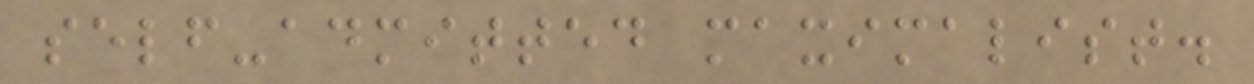self-admitted maximalist.
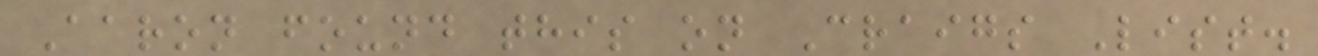Aaron found this on Craigs List.
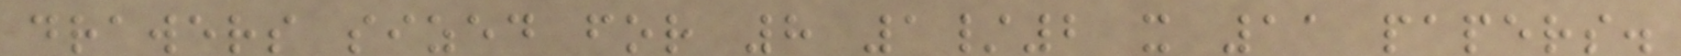drawers sized for 8 1/2 x 11 papers.
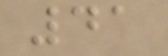41
